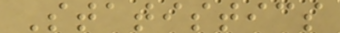Statistics
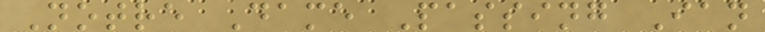Notre Dame Passing Ian
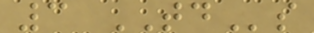3 TDs
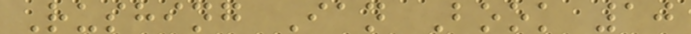Rushing Ian Book 10
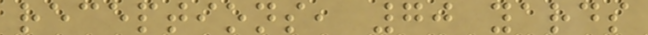receptions, 70 yards
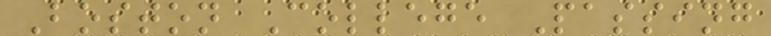Boston College Passing
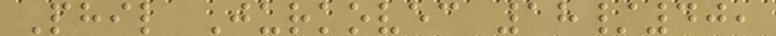Phil Jurkovec 18/40,
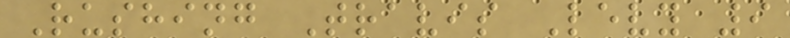Rushing Travis Levy 9
